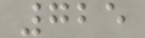725
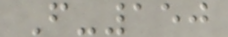F-150
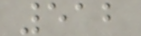512
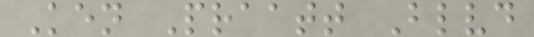Ken Praatt Blvd
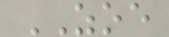ZOE
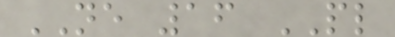NE 16 PL
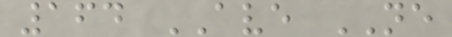164 AVE NE
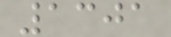1301
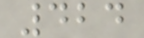424
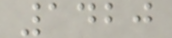1420
